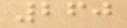260
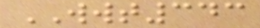WWT343
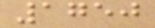1750
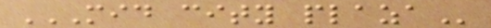MID CITY PLAZA
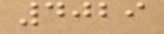4029
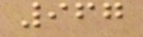967
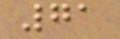71
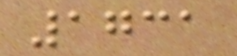1731
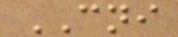CNI
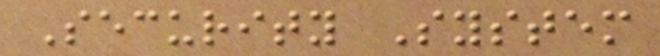Security System
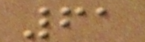61
